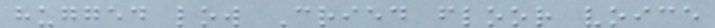hugged low Cried floor voice
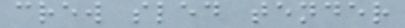crew sled tender
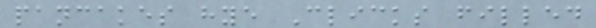pancakes hye Clicks filled
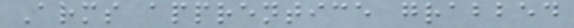Arms apprentice grabbed
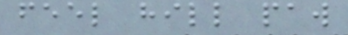feel hill paw
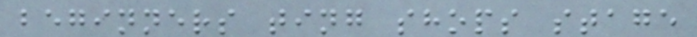beginners ting shops stage
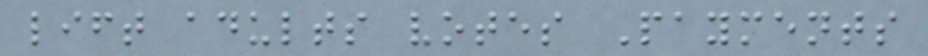lift adults votes Payments
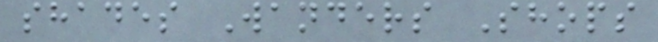shades Wanders Shops
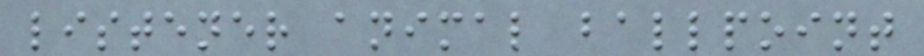listener animal ballpoint
